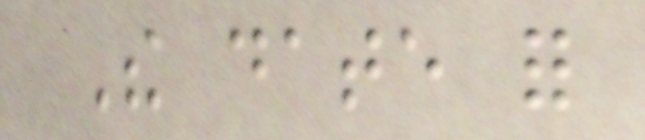The date for
